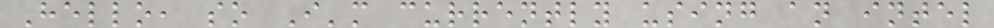Hello, so I'm currently using an intel
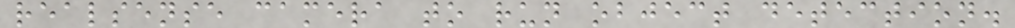realsense camera to run object detection.
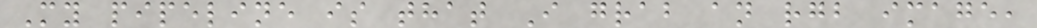My pipeline is that I grab an rgb image,
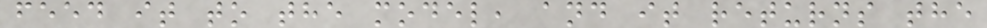feed it to the model, and it returns the
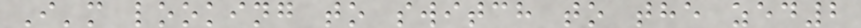I'm looking to switch to the zed2
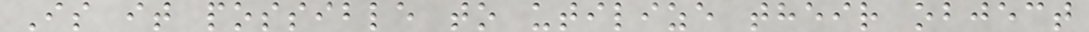Is it possible to utilize their object
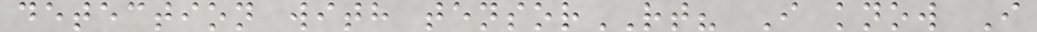detection with tensorRT? I know I
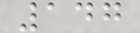147
